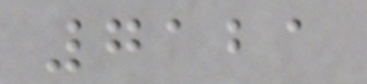7121
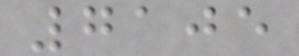7105
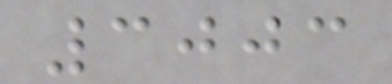3003
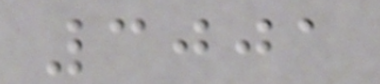3001
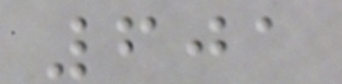601
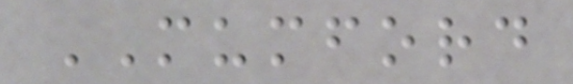MUMFORD
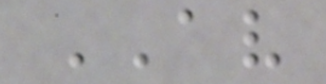AV
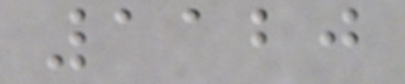1120
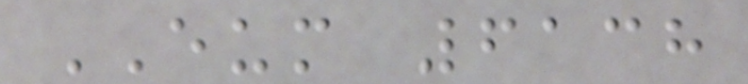EUM 6138
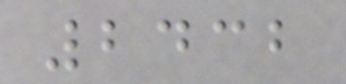2432
